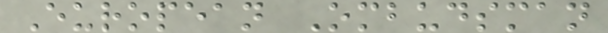European Ombudsman
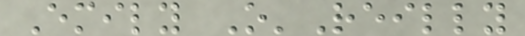Emily O'Reilly
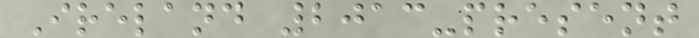Ireland 2013-present
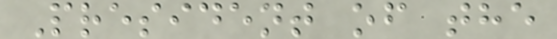President of the
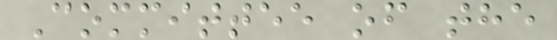Committee of the
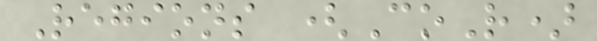Regions (CoR)
